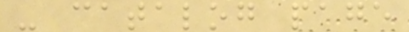- catalog page
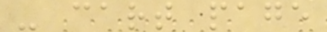- cart page
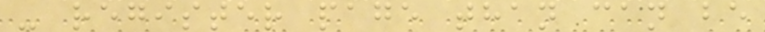- register page than can be
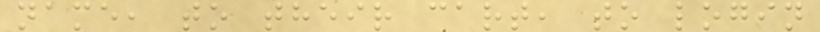name, to their cart, to login
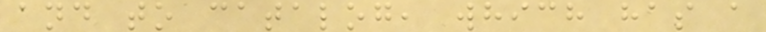and to catalog, which has a
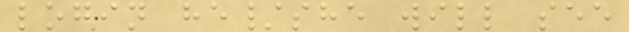login he/she will see
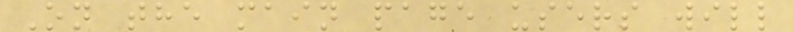On the main page users will
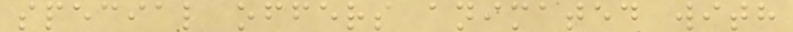special offers animated with
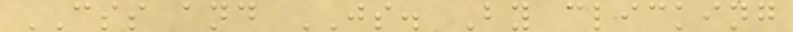CSS and JS. By clicking
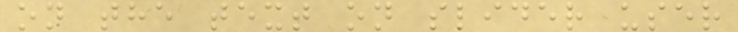on the text on slider user
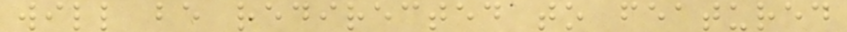will be redirected to featured
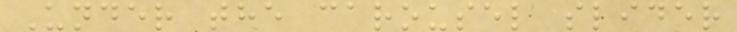Under the carousel slider
